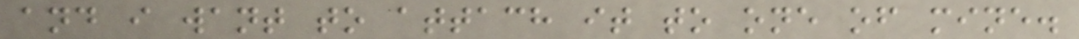and i want to attach it to one of mine.
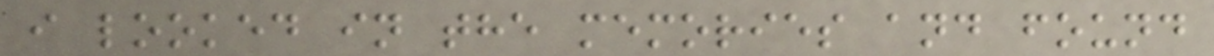i looked in the memories and found
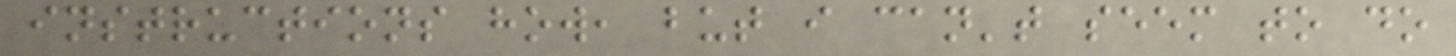instructions how, but i can't seem to do
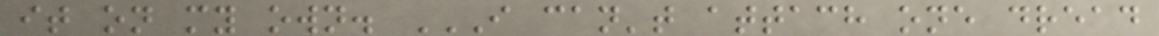it on my own. I CAN'T ATTACH ONE DREAD
